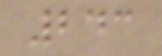243
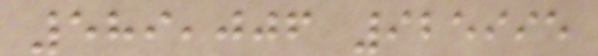589,006 925995
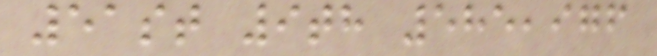51st 9th 585,976
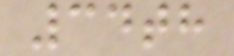34th
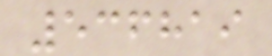536819
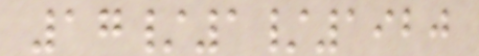17/1/1920
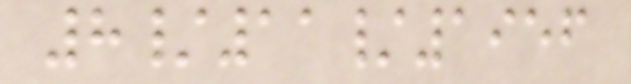8/11/1956
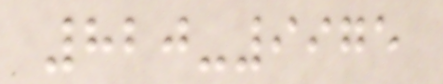820-9975
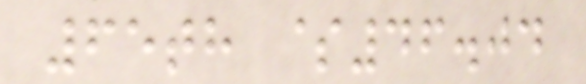65th $46.04
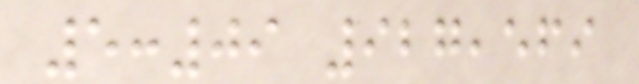5:09 927,569
